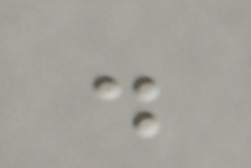.
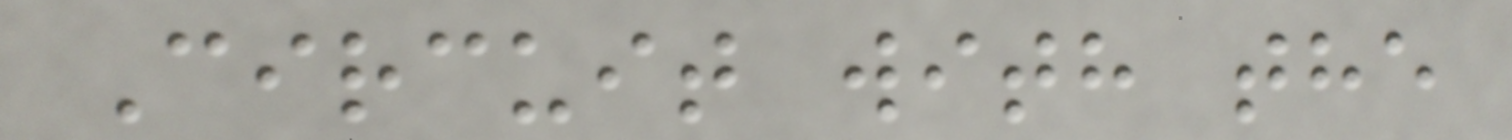Circuit with the
